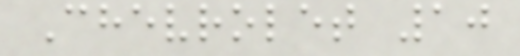Chevrolet 10
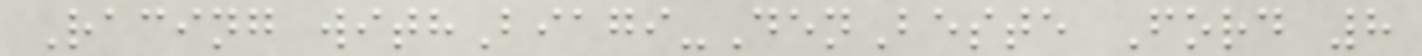Racing withBiagi-DenBeste Ford 8
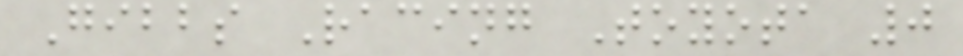Gibbs Racing Toyota 0
